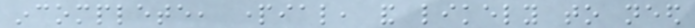incomplete, partial, and likely to need
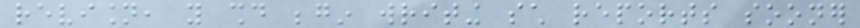revision, you should begin writing such reports sooner
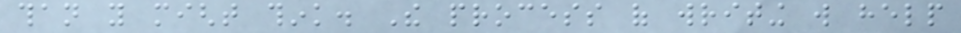than you might think. The process of writing will help
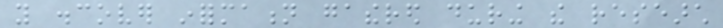you discover information gathered during the research
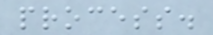process.
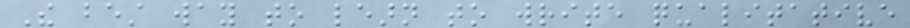The best way to learn to write qualitative
